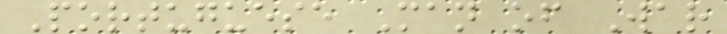Portuguese Man of War
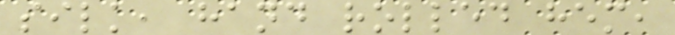silk, hand rolled hem,
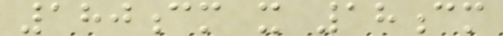180cm x 18cm
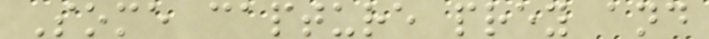Some capture prey and
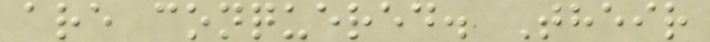are conquered. Their
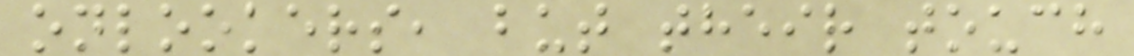onlookers, but their touch
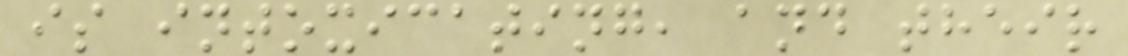is intoxicating, and their
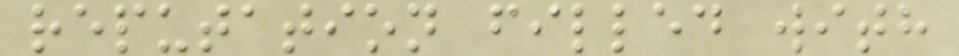reputation filled with
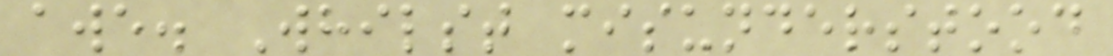awe. Whilst misunderstood
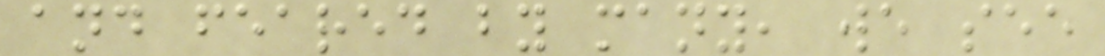and feared by many, we see
